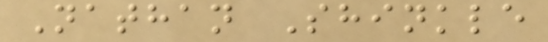Nathan Shinkle
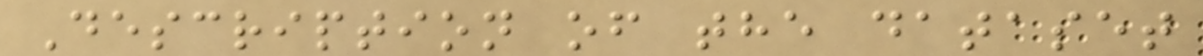Description of the dataset
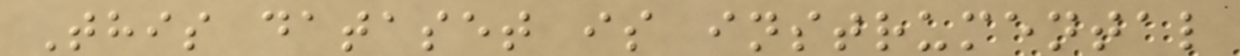This dataset is instrumental
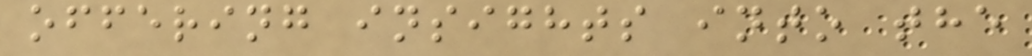offering insights into the
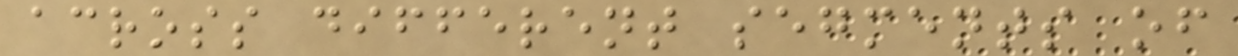across different segments of
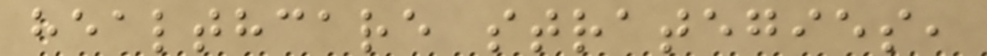healthcare strategies,
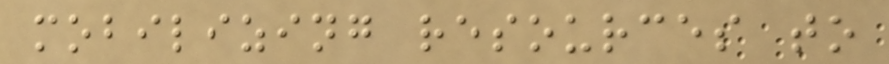mobilizing resources to
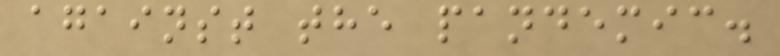against the pandemic.
